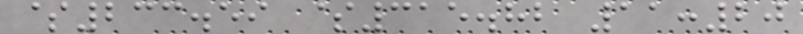$233.59 $315.82 11:20
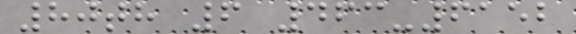80th 6 463-6152
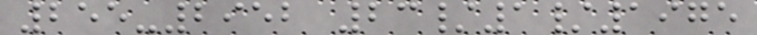255-2952 23/1/1975
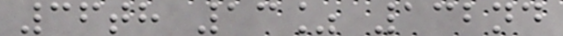36th 13% 132nd
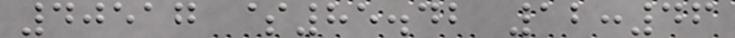40517 $85.42 12:46
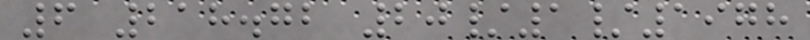6 218.72 20/1/1978
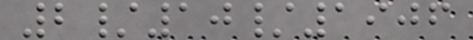2/10/1906
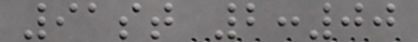91st 2:00
